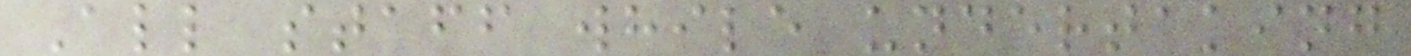All staff while undertaking
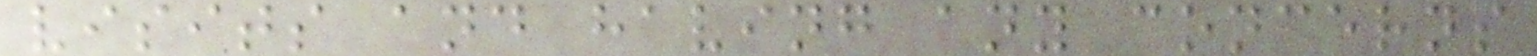visits and having any concerns
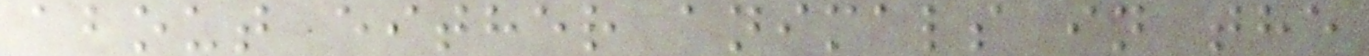about either animals in the
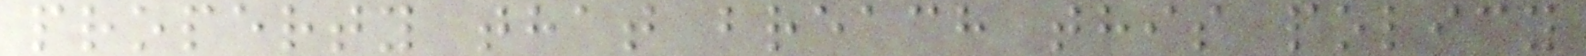property that breach this policy
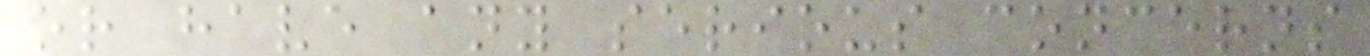or have any serious concerns
